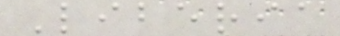Liberia
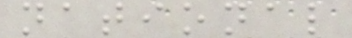national
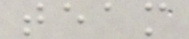team
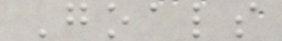Goals
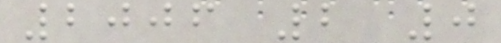2006 2 0
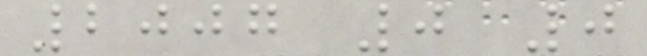2007 0 0
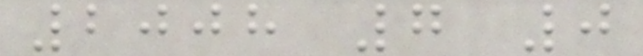2008 7 0
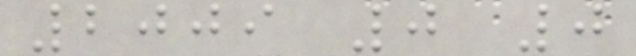2009 0 0
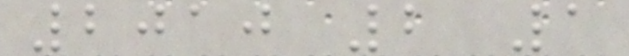2010 2 1
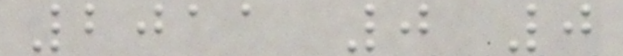2011 0 0
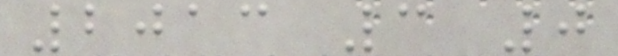2013 3 0
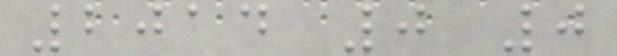2014 0 0
